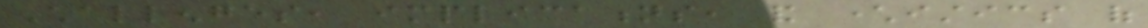Challenges, implications, and characteristics of
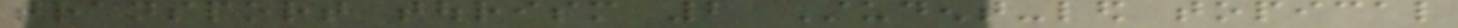transport tourism 2 Student-led topical
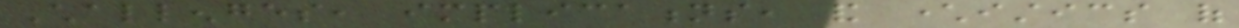Challenges, implications, and characteristics of
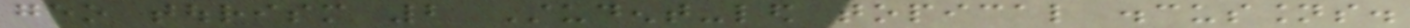geo tourism 2 Student-led topical discussions.
